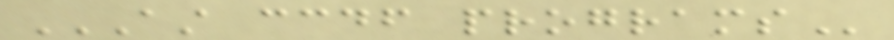AST CCDF PROGRAMS
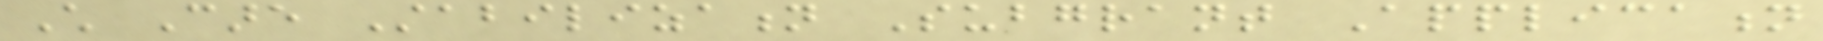Child Care Stabilization Subgrant Application
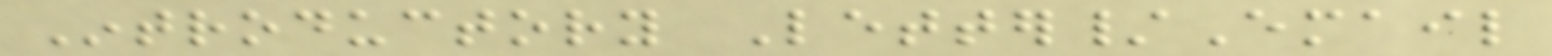Introductory Letter/Email
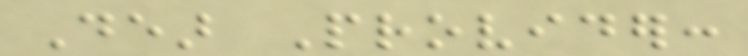Dear Provider:
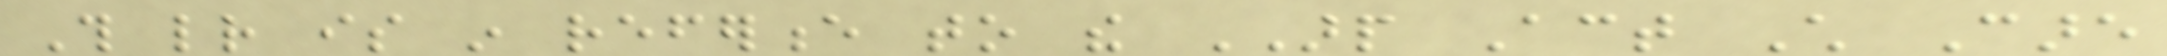This letter is in reference to the ARP Act Child Care
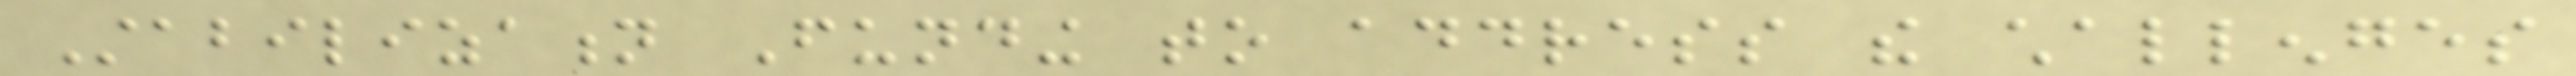Stabilization Funding to address the challenges
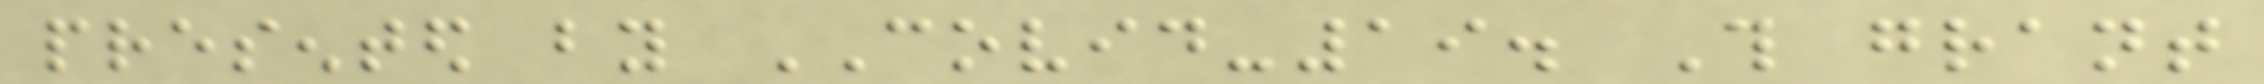presented by COVID-19. This grant
